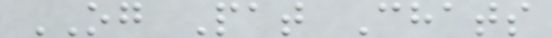OG Pat Chats
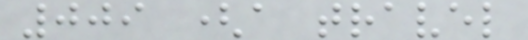009 (a travel
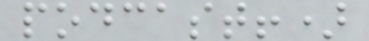podcast!)
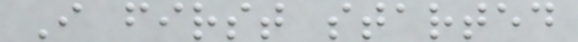I first started
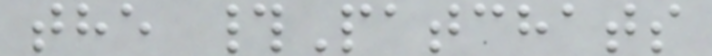the #Patchats
